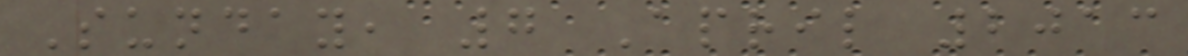Sunday, 7 April 2013
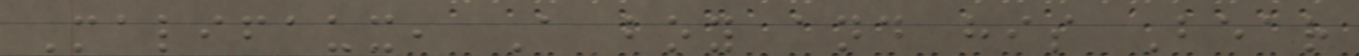Malifaux, A boy and his Bear
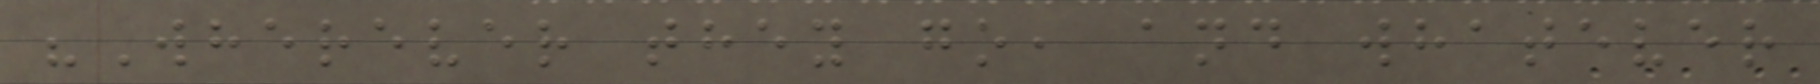"Wherever they go, and whatever
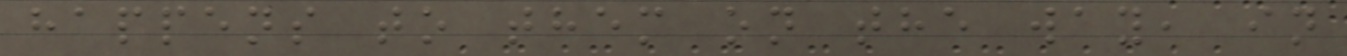happens to them on the way, in
